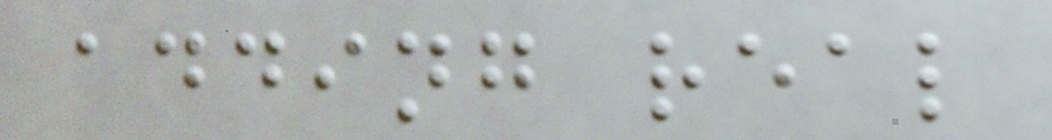adding real
